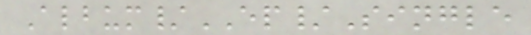Album/EP/Single
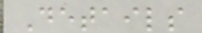Details
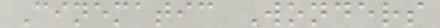Cinematic Wonders
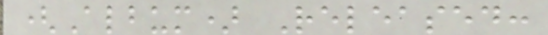(Album) Released:
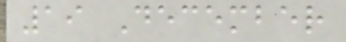19 December
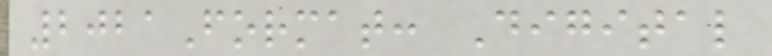2021Format: Digital
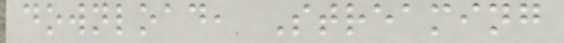download, Streaming
